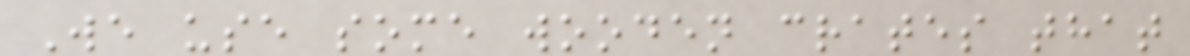We use some wooden crates that
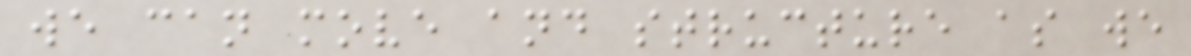we can move and structure as we
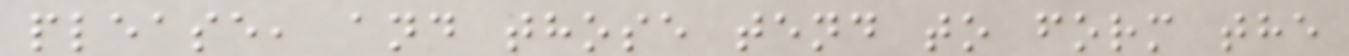please, and those tend to form the
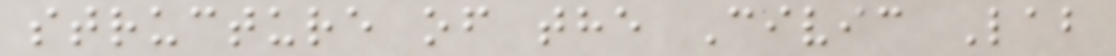structure of the Civic Lab
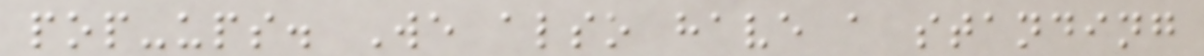pop-ups. We also have a standing
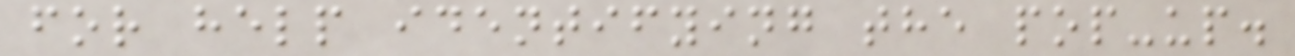for help identifying the pop-up.
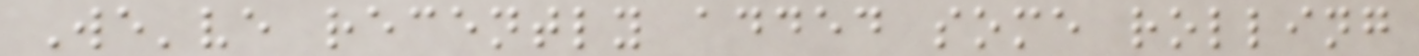We've recently added some rolling
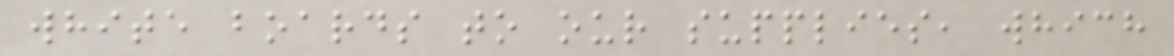white boards to our supplies, which
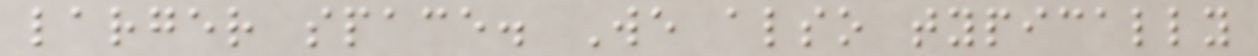larger space. We also typically
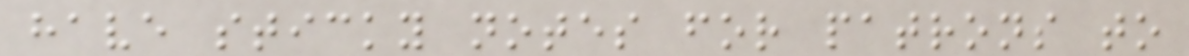have sticky notes for patrons to
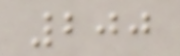200
